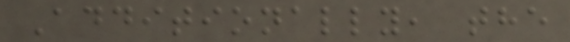Additionally, the
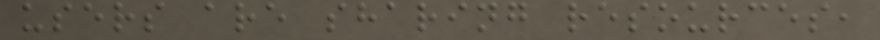users are sharing resources,
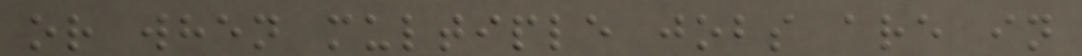or when multiple jobs are in
